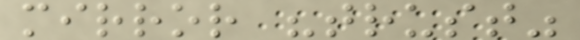mirror "trust"
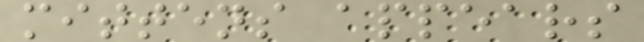mittens appears
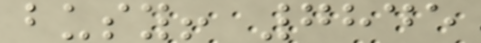busy! 7845
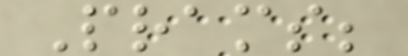Prams;
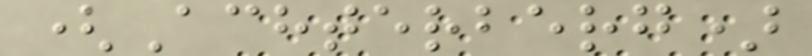(Achterberg)
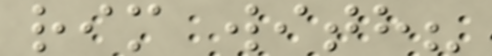rim with?
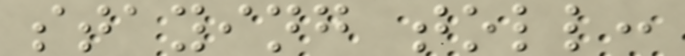staying toll:
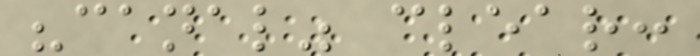"canal" clear:
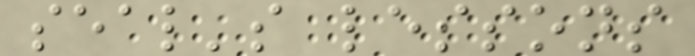seal's lessons
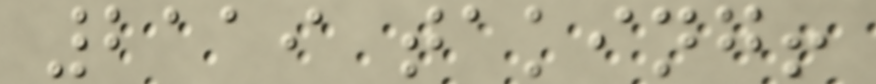2119 taking!
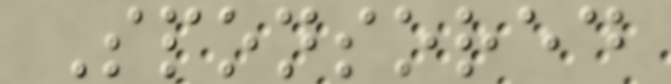Sponsored
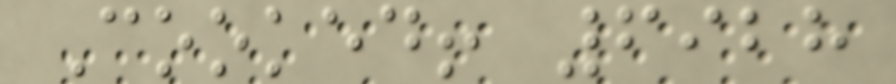Cooked! 6928
